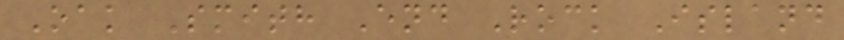Oak Smith End Rock Island
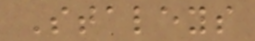Staleys
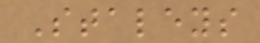Staleys
